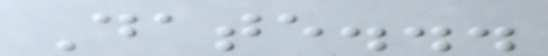Date...
